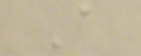A
